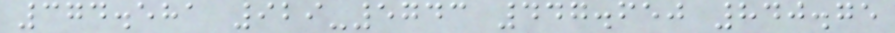374.581 929-5743 447.650 840.75
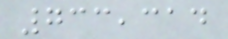733,314
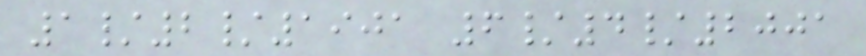1/2/1901 6/4/2001
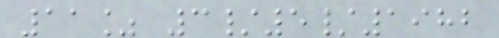11% 3/5/1982
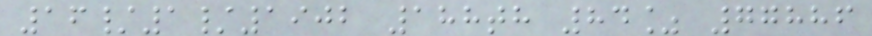16/1/1902 188th 84% 77886
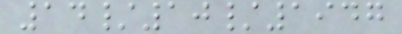14/10/1947
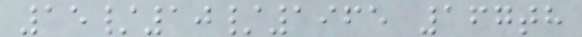15/10/1965 167th
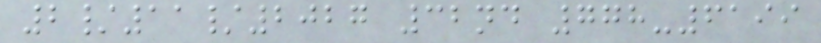2/11/2027 32nd 778-6199
